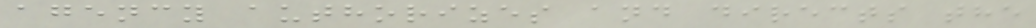agency authorizes and directs the
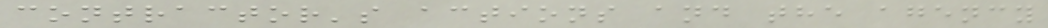contractor's actions and the agency
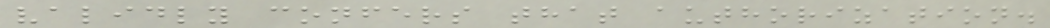validly confers that authorization.
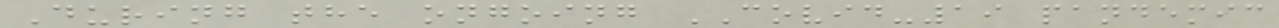During the ongoing COVID-19 pandemic
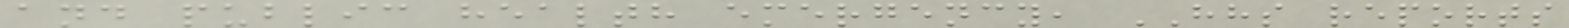and public health emergency, HHS reports
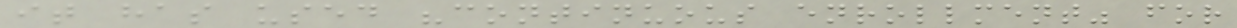it has used "continuous enrollment" for
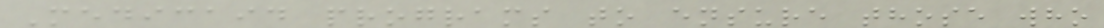Medicaid programs to ensure those who
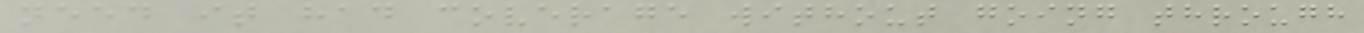need it had coverage without going through
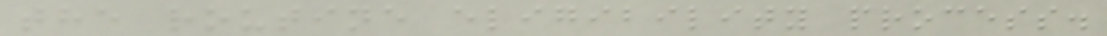the routine eligibility process.
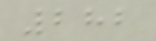282
